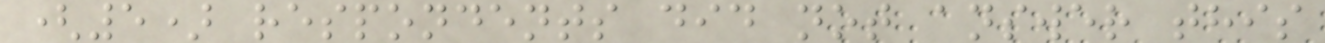(5) respondents did not answer this
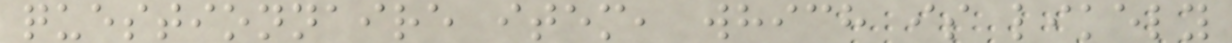questionnaire item, which is likely
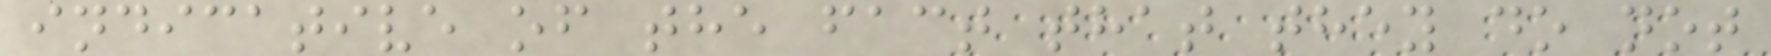indicative of the fact that they do not
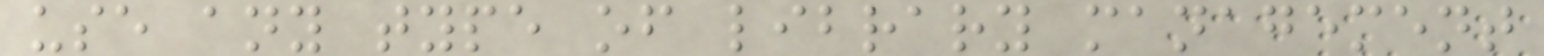use any type of library management
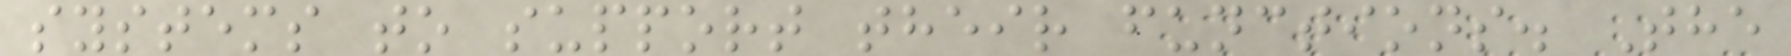systems to support their functions. The
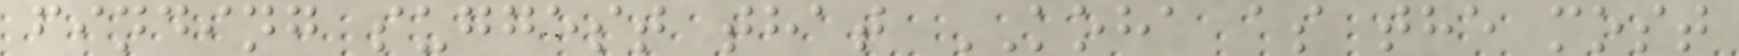finding suggest that KOHA as the most
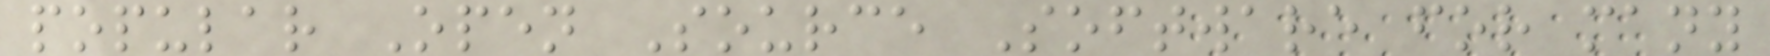popular Open Source Software for many
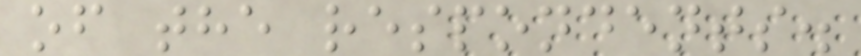of the respondents.
